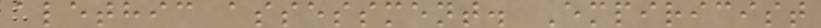alethic assessment. Empiricist
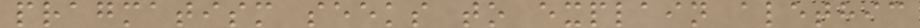pragmatism seeks to explain alethic
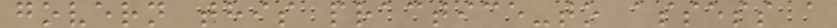govern this practice-to assess a
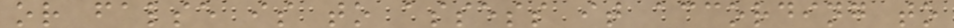or false is to assess it according to
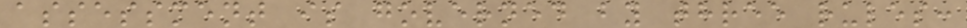assessment is governed by three rules:
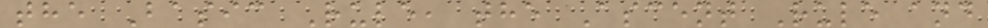the Basic Rule, the Ascent Rule and
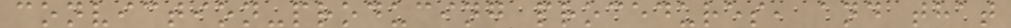conviction-producing procedures, and that
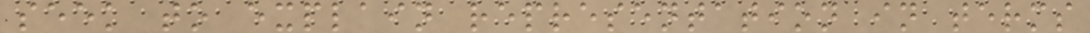seek to explain representation in terms
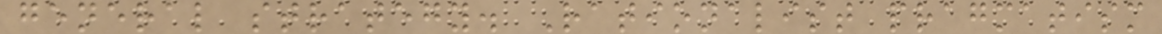general strategy. Rationalist pragmatism
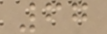67
